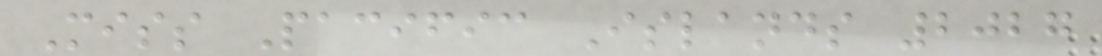Miss Pacific Islands 2027
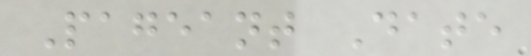Pageant Date
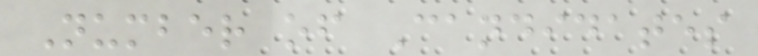Number of Candidates
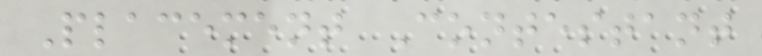Placement Contestant
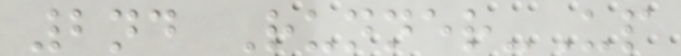2nd Runner-Up
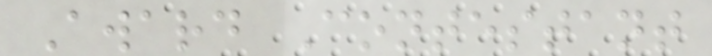Award Contestant
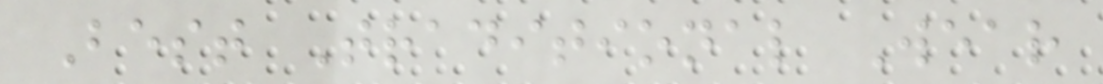Best Traditional Wear
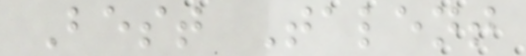Best Talent
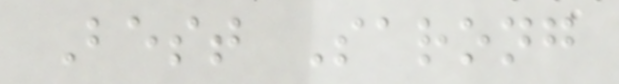Best Sarong
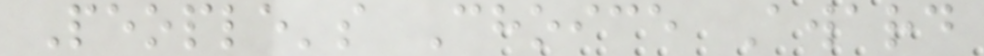People's Choice Award
